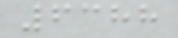6388
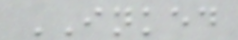INKED
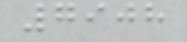7908
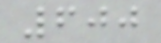600
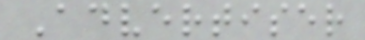Advertiser
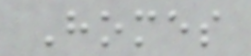Homes
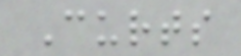Curts
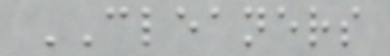CLEANERS
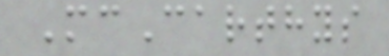McCarthys
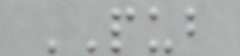PUB
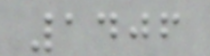1406
